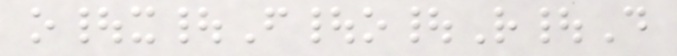o|x|F|o|R|D
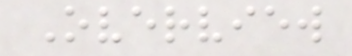Overview
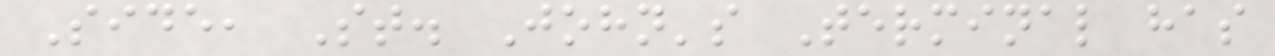Side, St. John's Terminal has
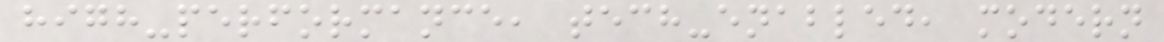high-performance, tech-enabled, modern
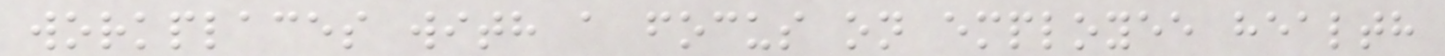workplaces with a focus on employee health
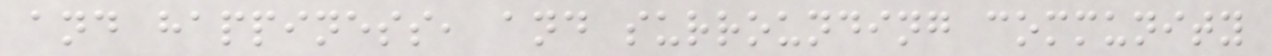and happiness, and surrounding community
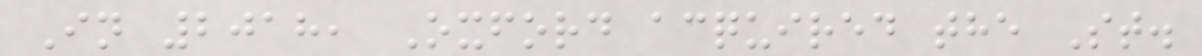In 2018, Oxford acquired the St.
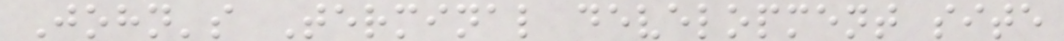John's Terminal development site
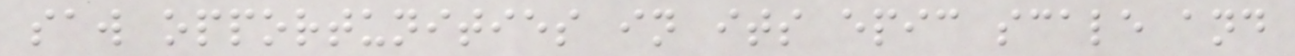saw opportunities in its epic scale and
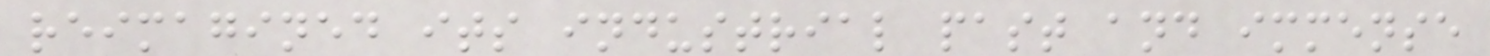reimagined its industrial past and immense
